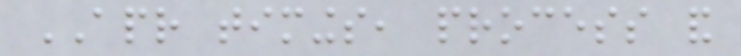APR timings, process and
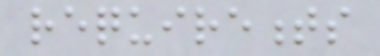requirements
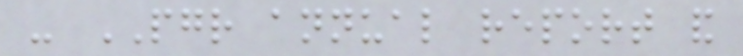- PGR annual report and
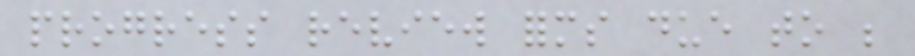progress review forms due to be
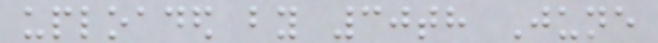uploaded by 30th June
